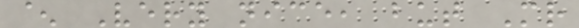^ Very nice, but Mr
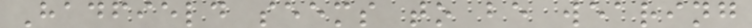Hadfield seems to be wearing
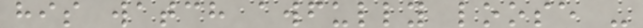his watch awfully loose -
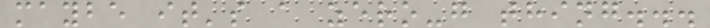maybe it's a zero-g thing...
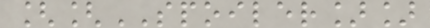[[SPOILER]]
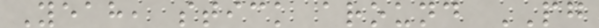Yeah, stick around PG
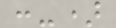:-)
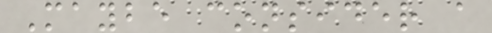Maybe consider a
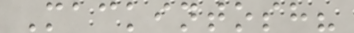Mackintosh?
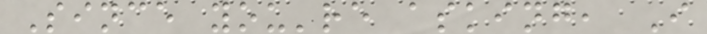Since you're asking, I
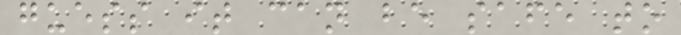guess it can be safe to
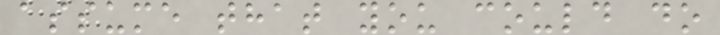assume that you could do
